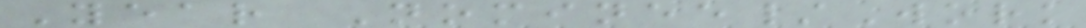Year Nominee/Work
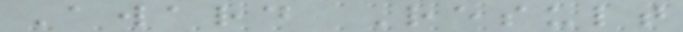Award Result
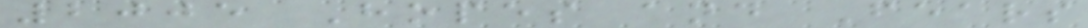2005 Hopes and Fears
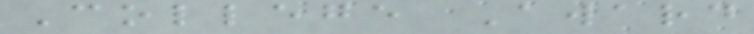College Award
